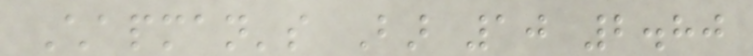Chapman's Bar 10 2.80
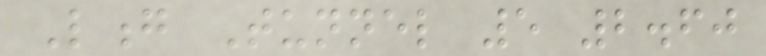Long Tunnel 5 2.60
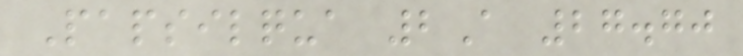Papsilqua 2A 27.70
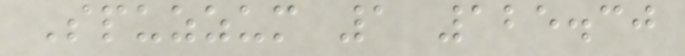Spuzzum 1 125.30
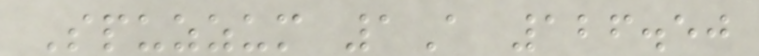Spuzzum 1A 126.50
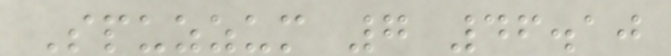Spuzzum 7 46.10
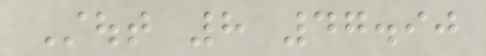Stout 8 47.90
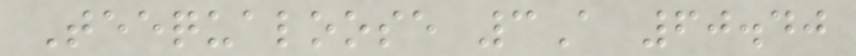Teequaloose 3A 60.40
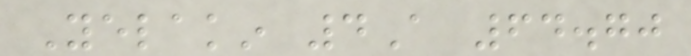Yelakin 4A 64.70
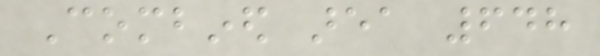Combined area 648
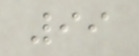99
